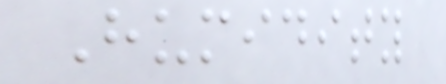Humidity
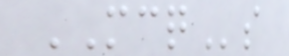MCQs
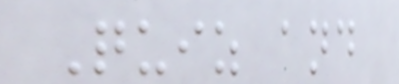Quiz and
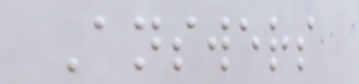Answers
